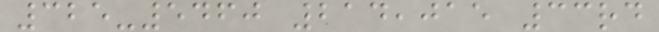325-5460 214,015 33rd
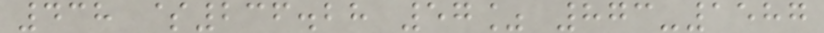438 $236.28 57% 873-1587
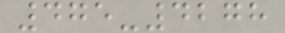475-4278
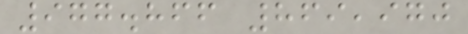977.866 869,970
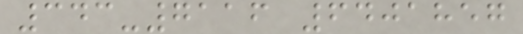343-7116 6401857
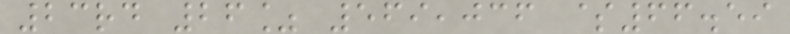23rd 26% 569,036 $66.59
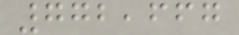772,667
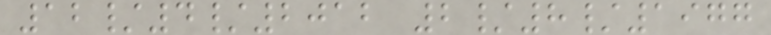12/4/2012 2/8/1977
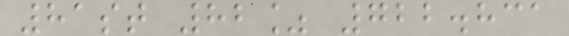81st 82% 722.831
